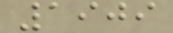1909
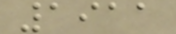1911
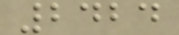2424
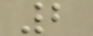2
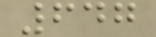647
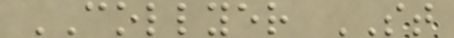COLLYER ST
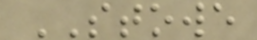STOWE
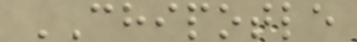CHIPOTLE
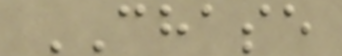CHASE
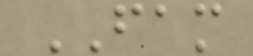FAM
